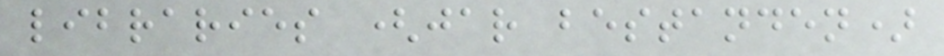libraries (jar bestanden)
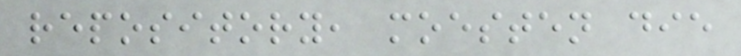repository, moesten die
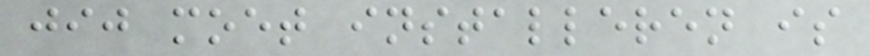jij moet installeren is
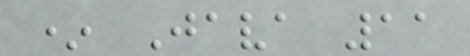* Java 11
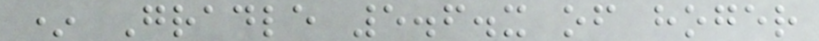* Gradle 5.6.x of hoger
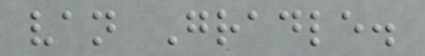van Gradle.
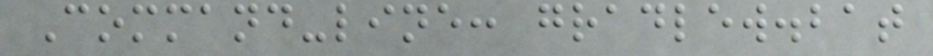Command-line: gradlew.bat
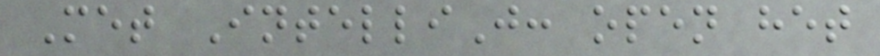Met IntelliJ: open het
